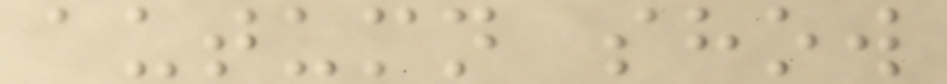autumn show
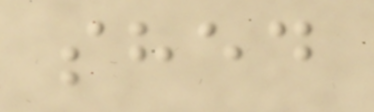shed
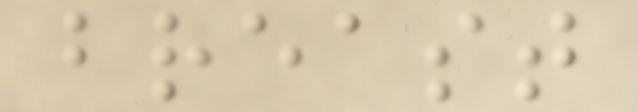breast
